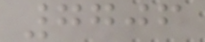7706
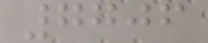7706
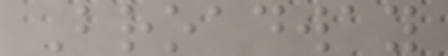Broadway
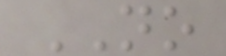NO
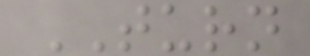TURN
